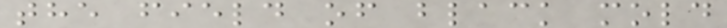the field of black mold
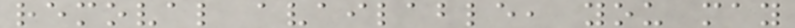removal available, you may
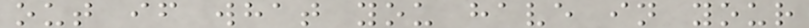out if what you have in your
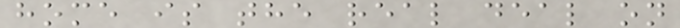home is the real deal on
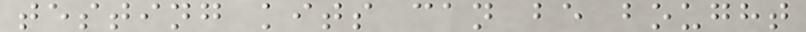testing kits can be bought
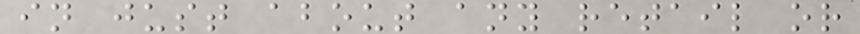in just about any retail or
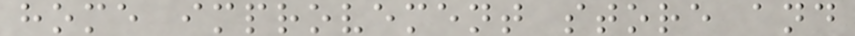home improvement store and
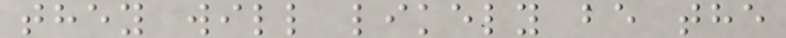they will likely be the
